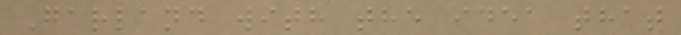Garland with the idea that
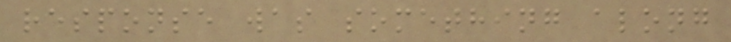response was something along
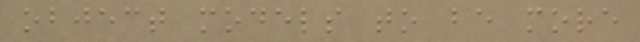object models to be more
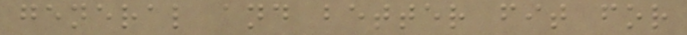general and better fit for
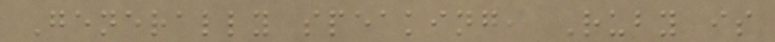Generally speaking, Ruby is
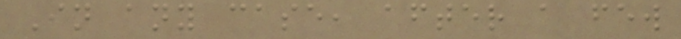In any case, after a few
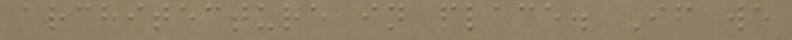architecture in place. If we
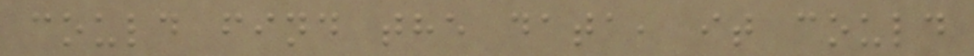could find the data, it could
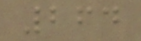264
